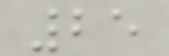25
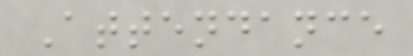Attendance
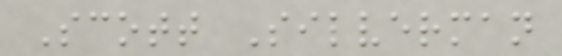Scott Silverman
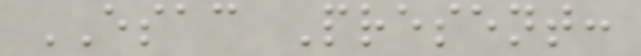ESAC Present:
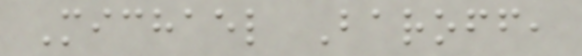Michael Baroff,
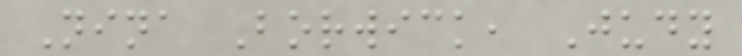Nina Borwick, Judy
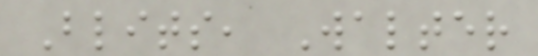Blits, Walter
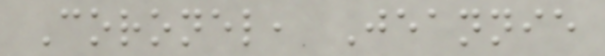Coronel, Jeannie
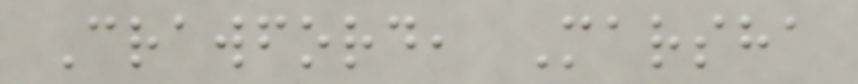Crawford, Marsha
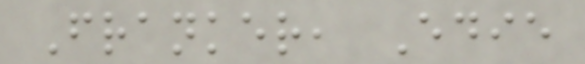Franker, Edie
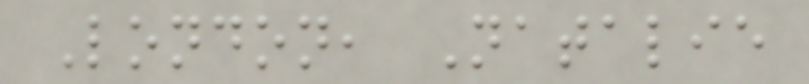London, Natalie
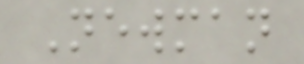Newman
